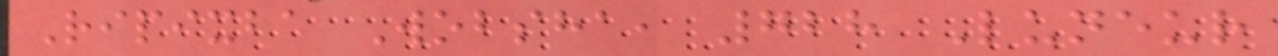Ripixba Wobsha, 728 Luneur
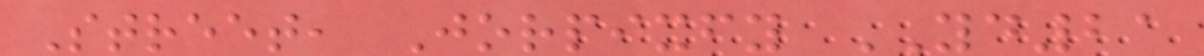Street, Jorpixfy YD21
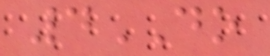4DO
